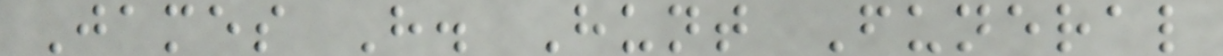James H. Hunt Funeral
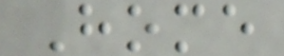Home
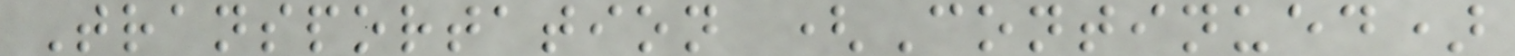Transportation (Continued)
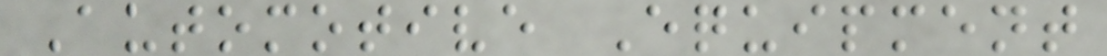Automotive Equipment
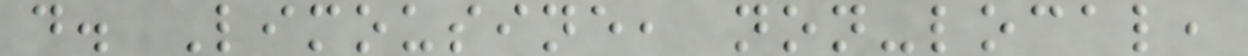d. Limousine, non-local,
